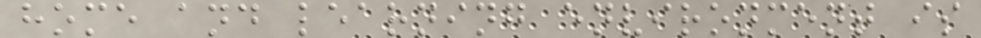home and learning environment is
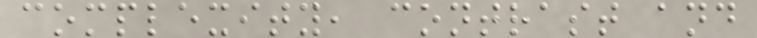complexity, contrast and
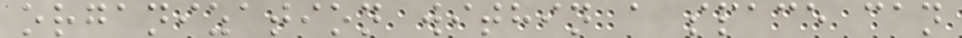organization within a space can
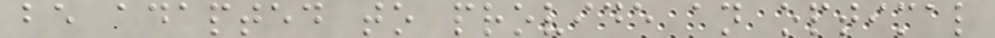be adapted to provide an optimal
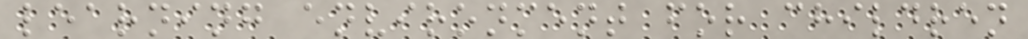learning environment for children
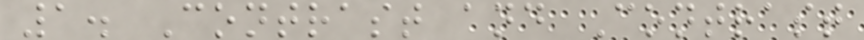1. Contrast and Contrast
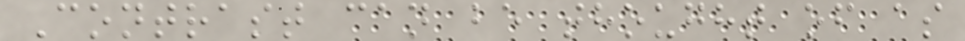Contrast can be thought of as
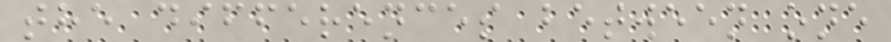the differences between one
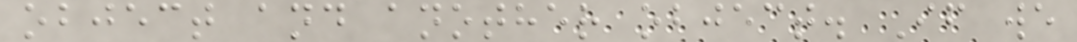object and another object. If we
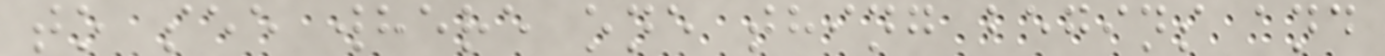to see where one thing begins and
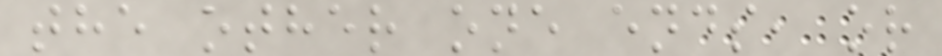the other one ends, or
